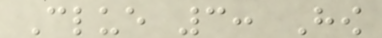Clue 3: How
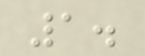1.
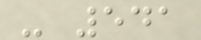- 541
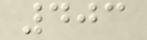403
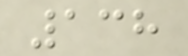138
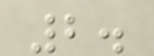2.
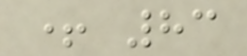+ 83
